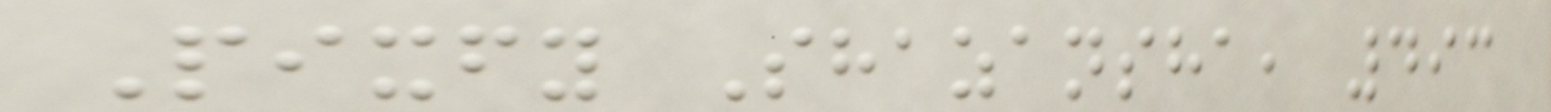Pixfy Shazansha, 493
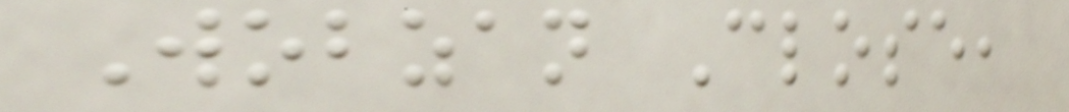Wobzan Close,
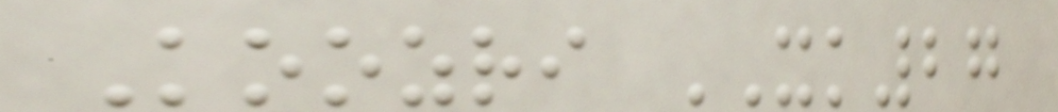Koozri XK27
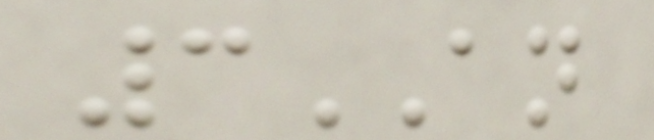3AN
